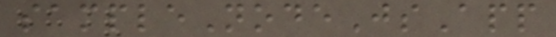sampleNodeJsApp
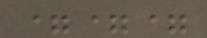===
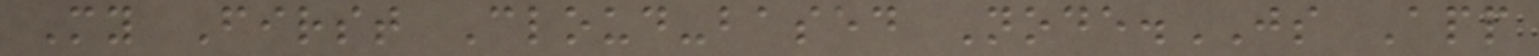My First Cloud-based Node.JS App
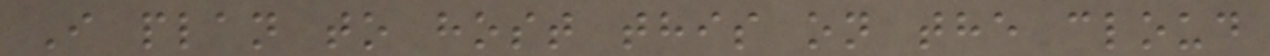I plan to host this on the cloud
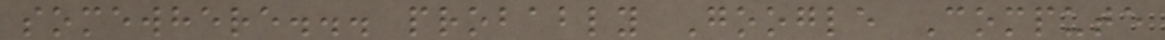somewhere... probably Google Compute
